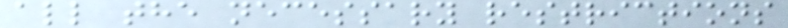all the necessary restrictions
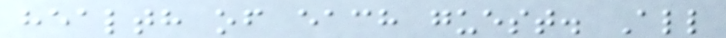health of each guest. All
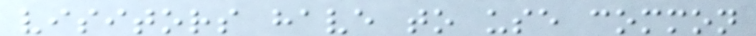visitors have to use common
